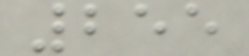255
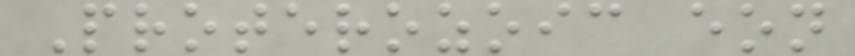Proterozoic eon
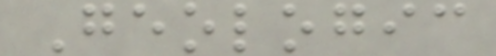Geologic
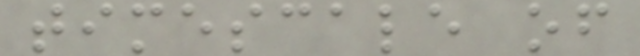timescale of
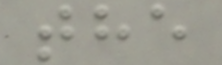the
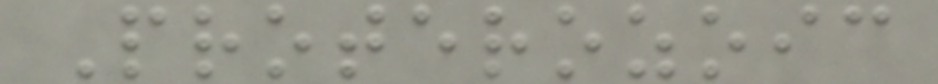Proterozoic
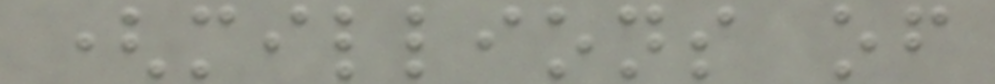(millions of
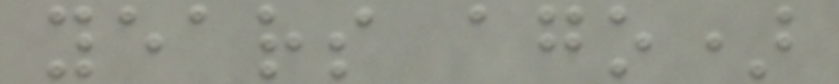years ago)
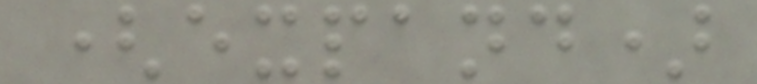(expand)
